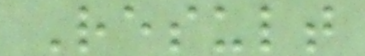Result
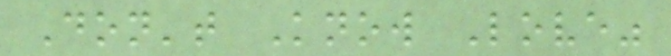Don't Know Love"
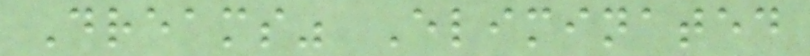Dreams" Eliminated
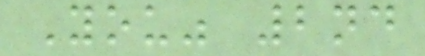You" 2nd
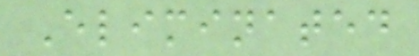Eliminated
